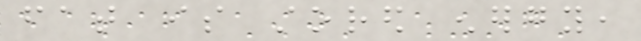fat is stored energy,
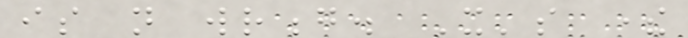is not wrong. It's there
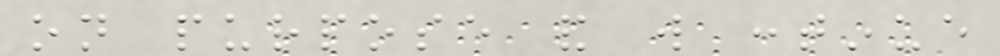on purpose and will continue
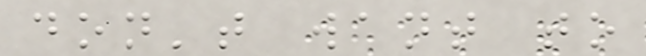don't want to
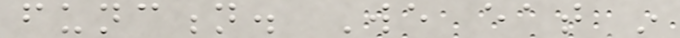function. We eat in
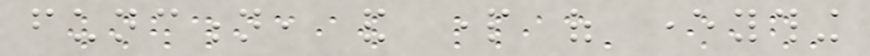function, and part of everything
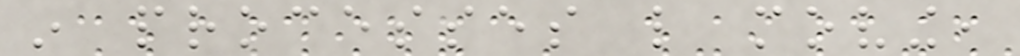in processes like moving,
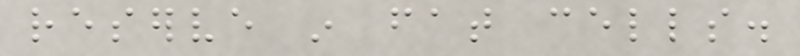reserve in fat cells.
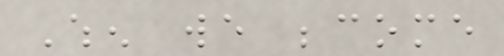When we become
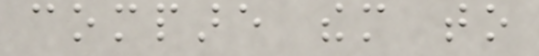compare them to
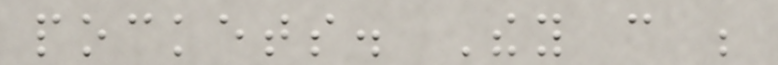pockets. They can be
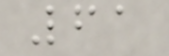61
